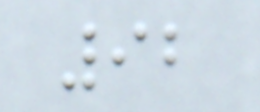92
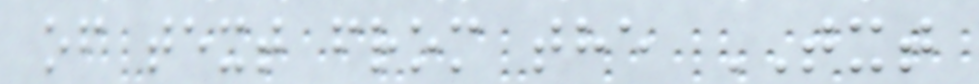of text from the TXT
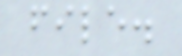file.
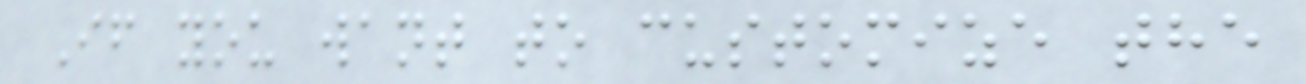If you want to customize the
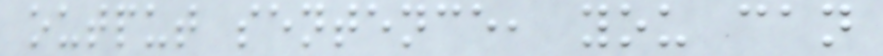output sentence, you can
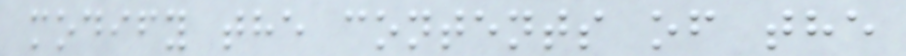modify the contents of the
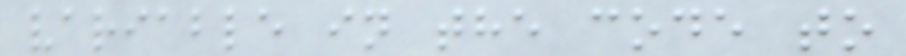variable in the code to
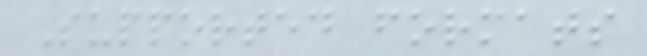Supported formats
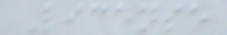License
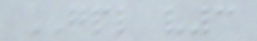GPL v3
